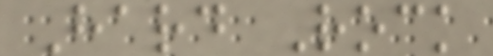Hard Rock
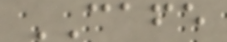CAFE
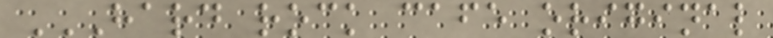HARD ROCK CAFE ORIGINAL
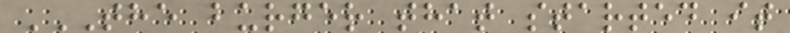THE BURGER THAT STARTED IT
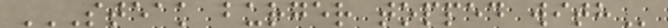STEAK BURGER TOPPED WITH
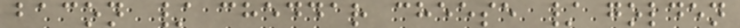bacon / cheddar cheese / golden
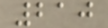210
